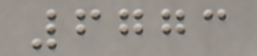6773
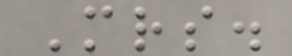Mrs.
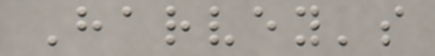Harvey's
